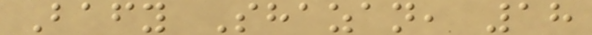Bafy Shazan, 18
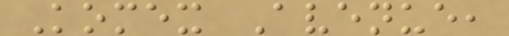Komex Avenue,
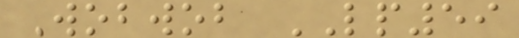Wobwob LP59
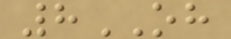8OH
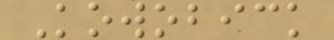Kowobick
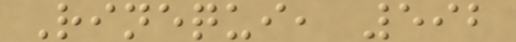Rinequi, 592
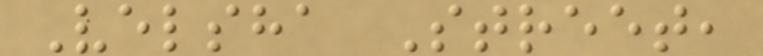Velsha Street,
